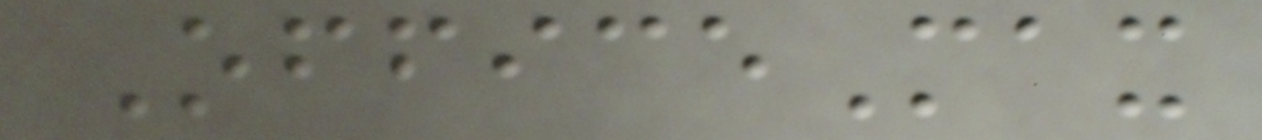OfficeMax
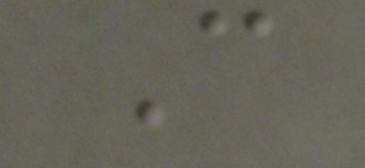C
